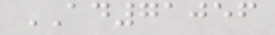AD71056
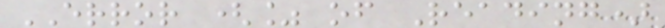ERROR (% of Reading)
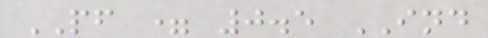PF = 0.5 IND
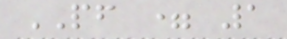PF = 1
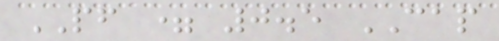PF = 0.5 CAP
